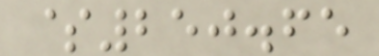$250.65
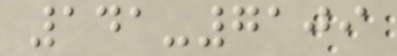141-7109
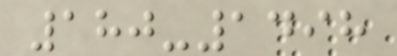180-1498
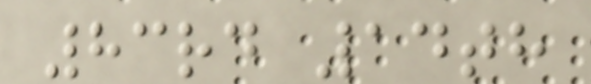83rd 14th
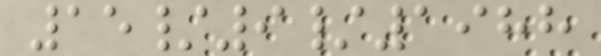15/9/1988
